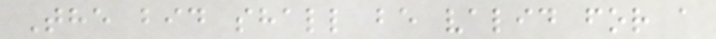The bid shall be valid for a
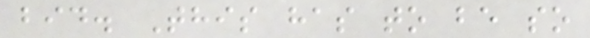bid. This has to be so
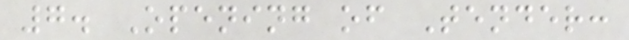7. Opening of Tender:
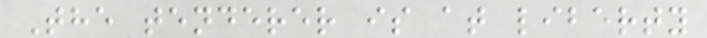The tenderer is at liberty
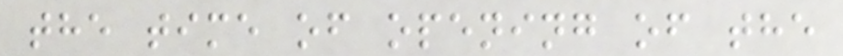the time of opening of the
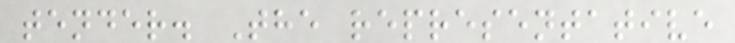tender. The representative
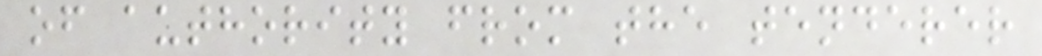of authority from the tenderer
